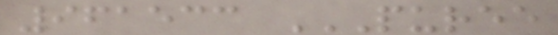961533 PUREE
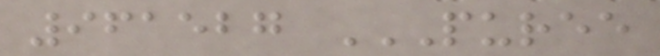961527 PUREE
